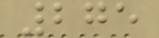275
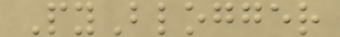PyBlogger
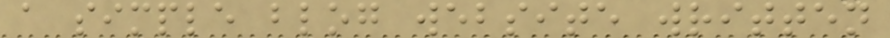a simple blog website written
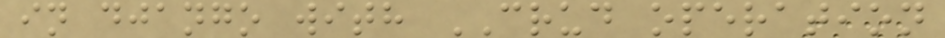in django with CRUD operation
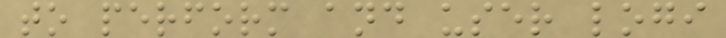to perform and user logi
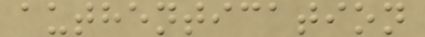authentication
